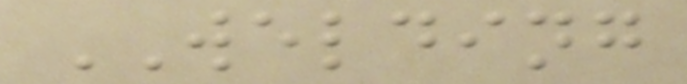WELDING
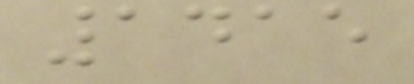1415
